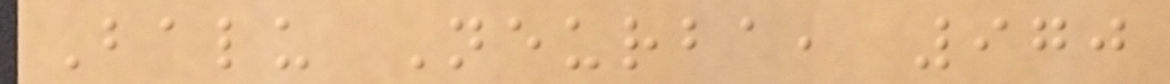Balu Neurba, 970
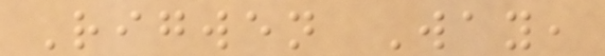Rigwen Way,
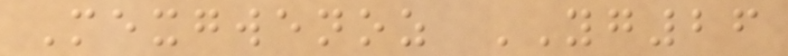Mexgwenoz YG26
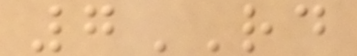7RD
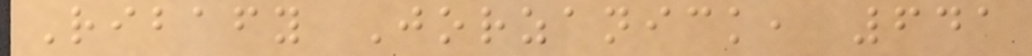Ribafy Jorzanick, 641
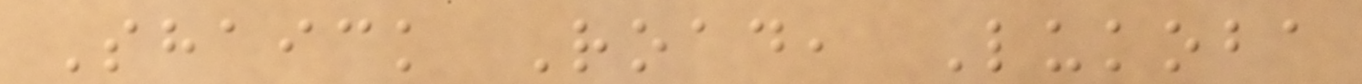Shaick Road, Lukoba
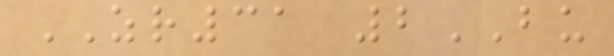ZR31 2BU
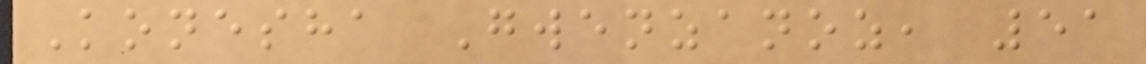Konesha Gwenzanoz, 51
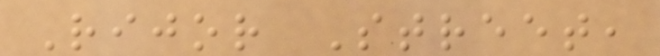Rijor Street,
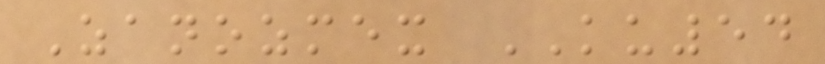Zanozmex KU54
